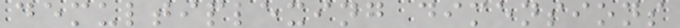demultiplexing dimensions
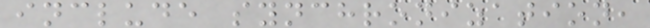include synchronization,
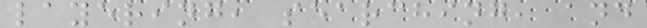layering, searching, and
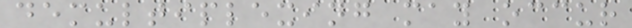demultiplexing may occur
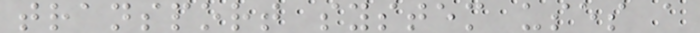transport system uses a
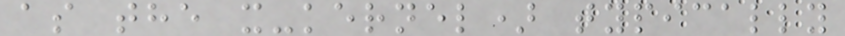as the x-kernel) typically
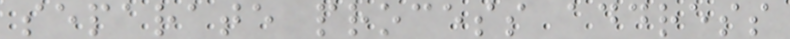separate process address
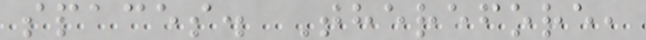spaces. Therefore,
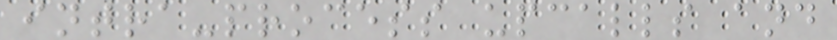intra-process upcalls and
